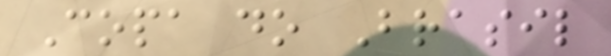Copa do Brasil
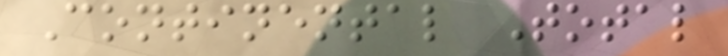Continental Total
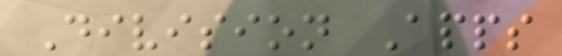Division Apps
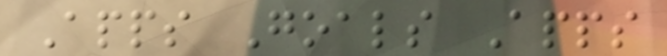Apps Goals Apps
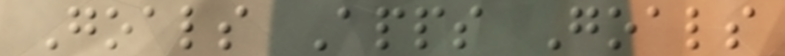Goals Apps Goals
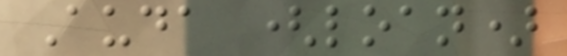Auda (loan)
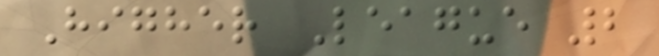Higher League 2
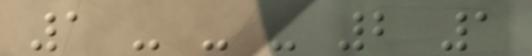1 - - - 2 1
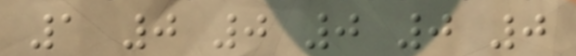1 0 0 0 0 0
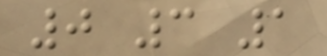0 3 1
